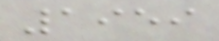1959
